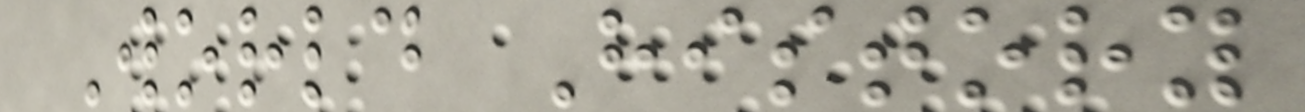World History
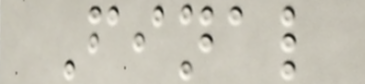Final
